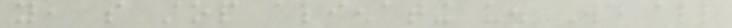you, so stop alienating us. We all
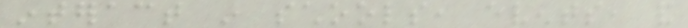interact in schools, events, and
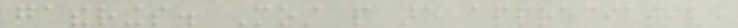gatherings. Most people are appreciative
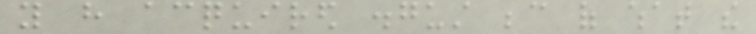you have acquired disgust because of what the
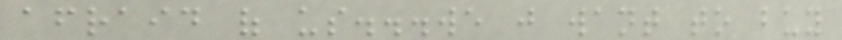afraid of us...we just want to buy
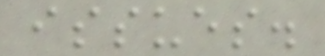issues.
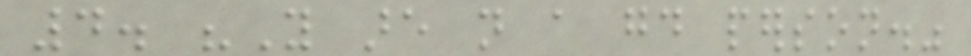4. "You are not a good person."
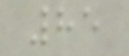85
